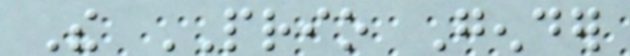The PRIO Gender
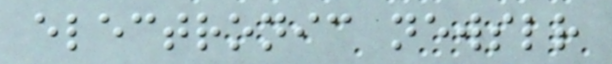electronic newsletter
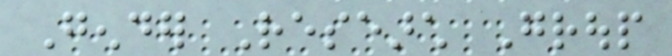Gender Research Group
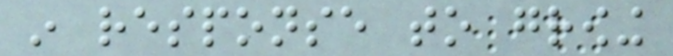in response to growing
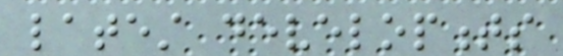latest developments
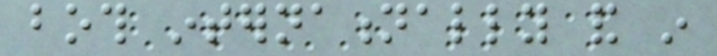both internationally and in
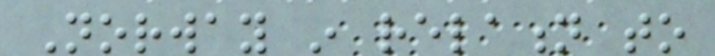Norway in relation to
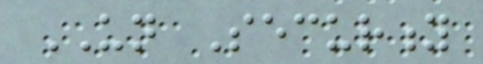UN Security
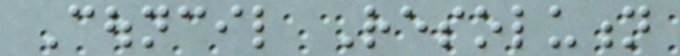Council Resolution
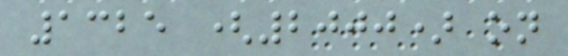1325 (2000) on
